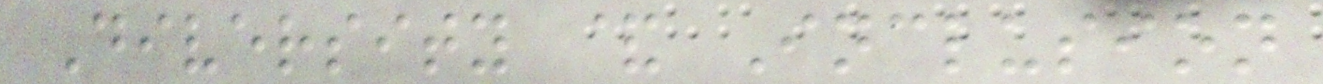Diversity & Inclusion
